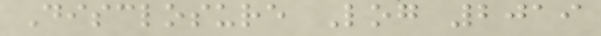Disclosure Log 2019
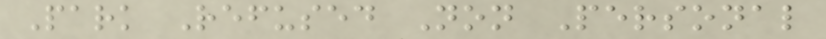Park Refused Non Personal
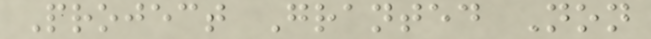Project Granted Non
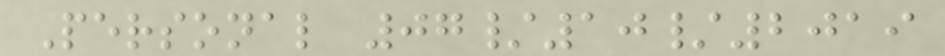Personal 07/10/2019
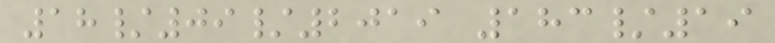18/09/2019 183/19
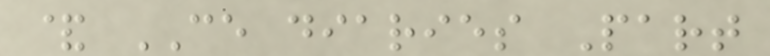& CE diaries Part
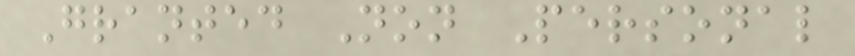Granted Non Personal
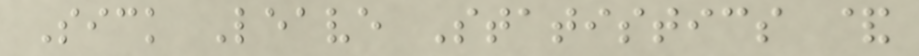Sick Leave Statistics &
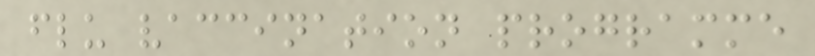flu vaccination programme
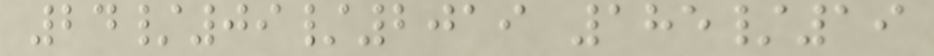24/09/2019 185/19
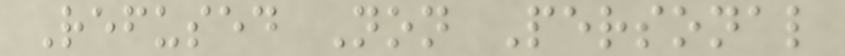Refused Non Personal
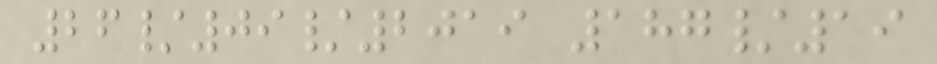26/09/2019 187/19
